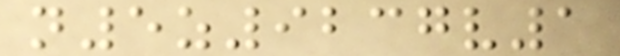n5z9237v1
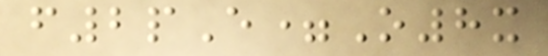f2pE=O8x
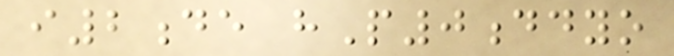i2de hP0ddyo
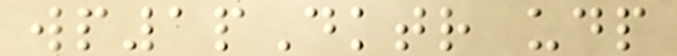wp1pDktr udp
